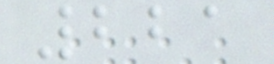221
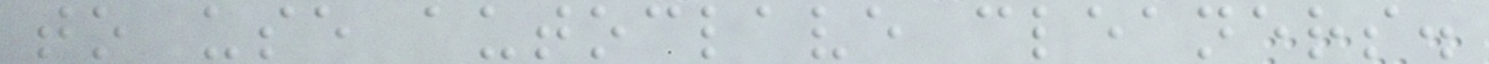to use autoclave cleaners.
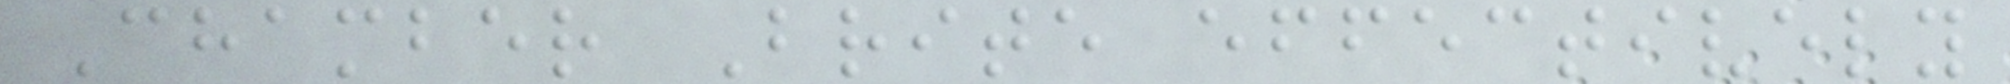Chamber Brite effectively
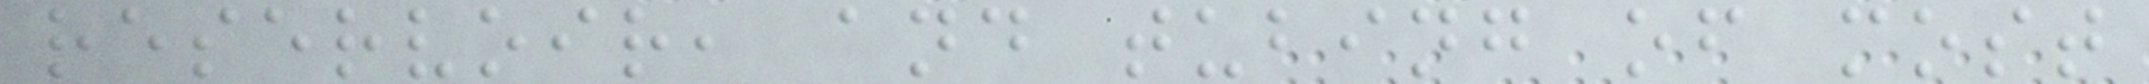reservoir, and tubing of most
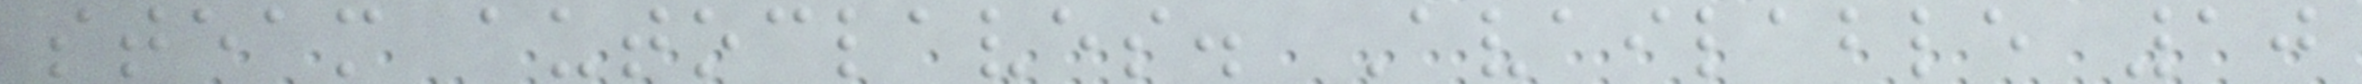steam autoclaves. Available 10
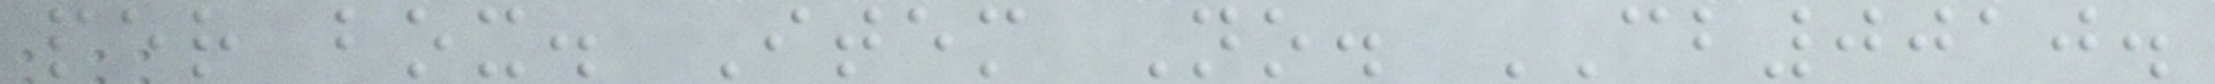per box. Item No. CB0010.
